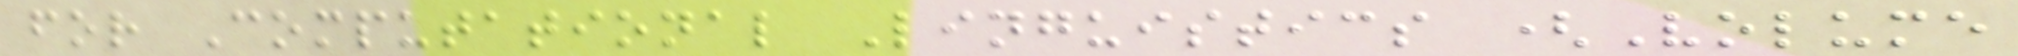for Computational Linguistics (Volume
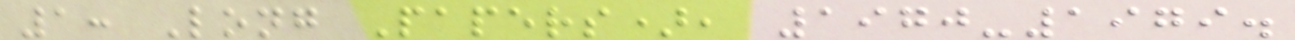1: Long Papers), 1970-1979.
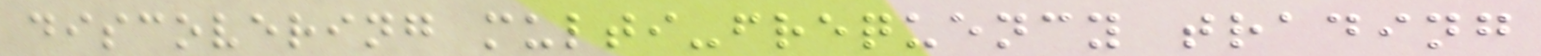discovering multi-frequency trading
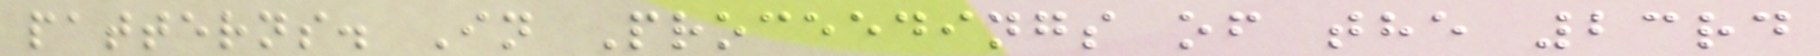patterns. In Proceedings of the 23rd
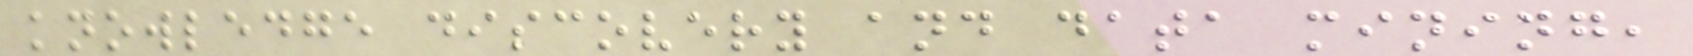knowledge discovery and data mining,
